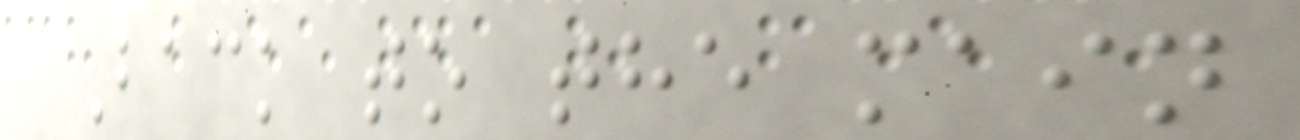Back to the main
